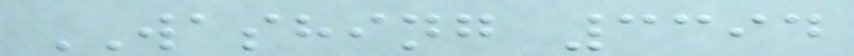WASHING 3394
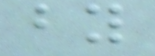by
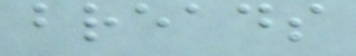breads
